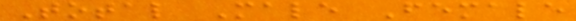Total Male Female
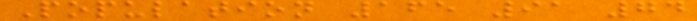Population 165 91 74
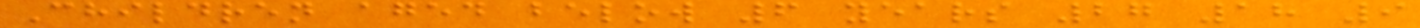Children aged below 6 years 27 18 9
